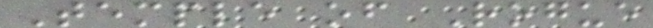Temple of Rogue
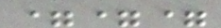===
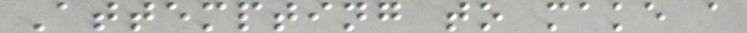Attempting to make a
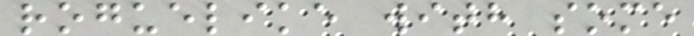roguelike with some
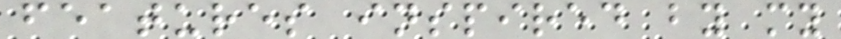features inspired by my
